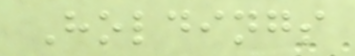Holdings
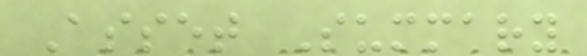Asset Summary
